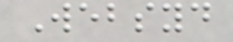Websyd
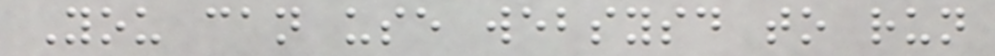You can use websysd to run
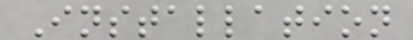Installation
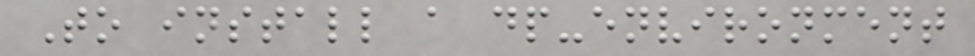To install a dp-environment
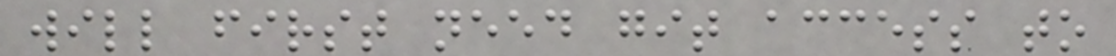will first need git access to
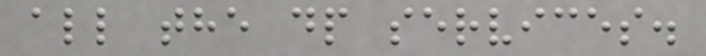all the dp services.
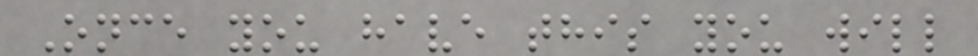Once you have this you will
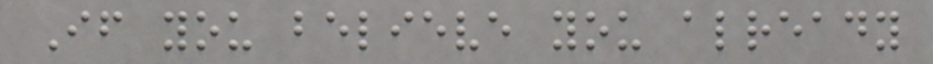If you believe you already
